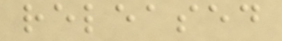released
